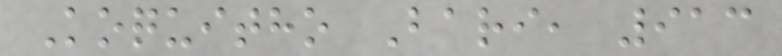Koquitho Bari, 913
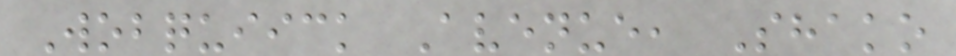Wobquiick Avenue, Shako
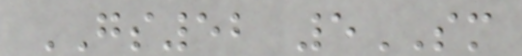GS52 5SM
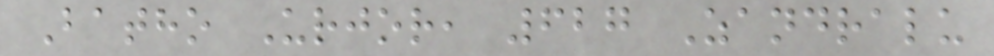Batho Urjor, 627 Zandralu
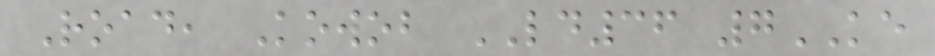Road, Kowob LD36 7KE
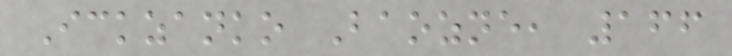Ickzanko Baozne, 166
